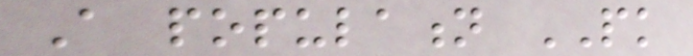A population PK
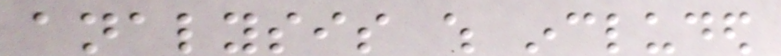analysis which included
